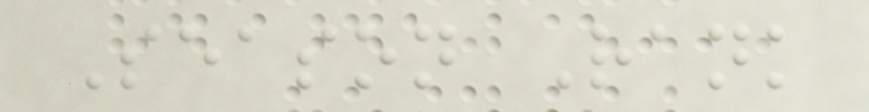Season Rank
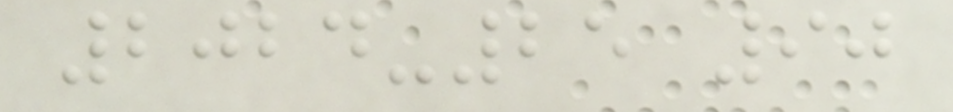2024-25 90
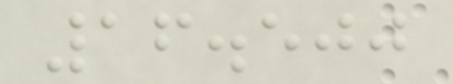16.500
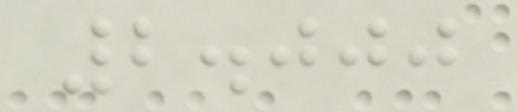2.000
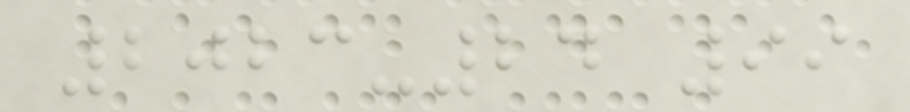2023-24 99
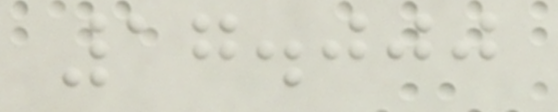17.000
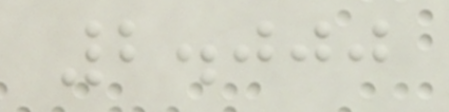2.000
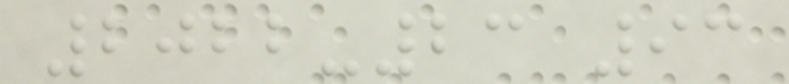2022-23 93
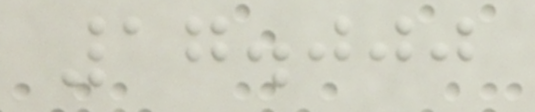17.000
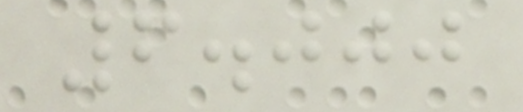6.000
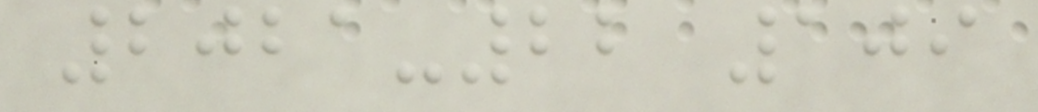2021-22 109
